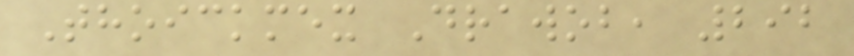Thoickmex Drawob, 292
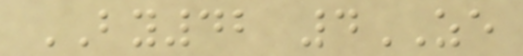BY42 4ZE
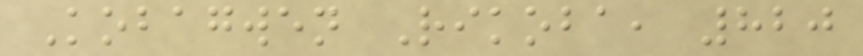Kobagwen Rikoba, 820
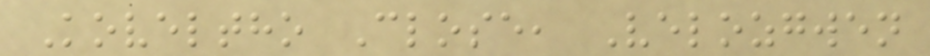Koveltho Close, Velozgwen
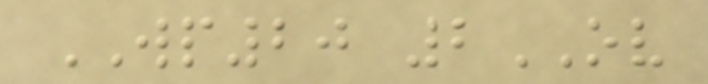WP20 2OV
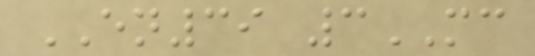EN39 3MC
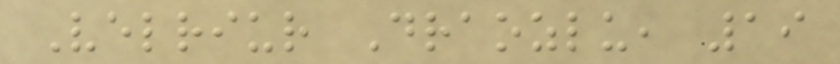Velriur Draozlu, 19
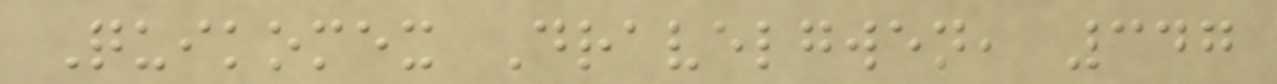Quikomex Dravelgwen, 347
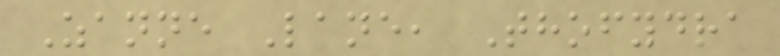Zanne Lane, Thofydra
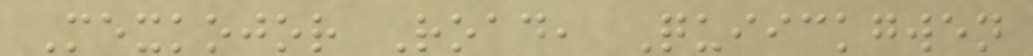Mexkojor Road, Quiickgwen
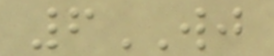6WJ
